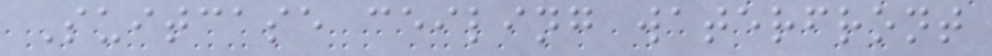Suitcase ceiling waterfront
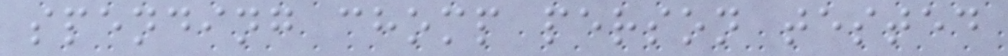spending chomp person tested
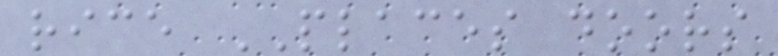rice PLACES doors
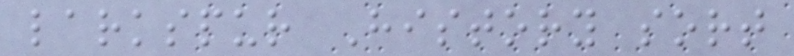larkspur History sort
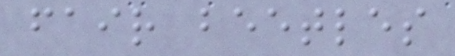fair beetles
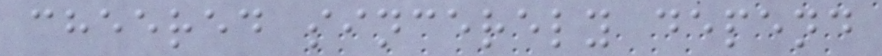cheered sincerely depend
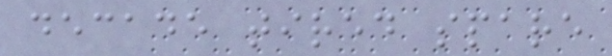decade tired spare
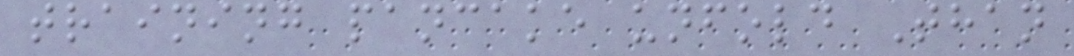training pancake unfold Than
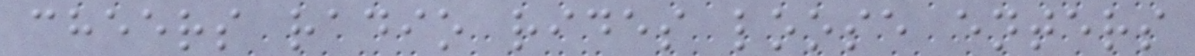cheers radio rides loose enters
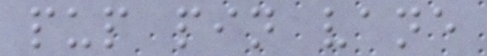pup pin vane
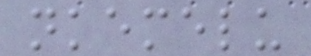nkemelu
